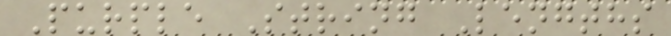Purple String Lengths
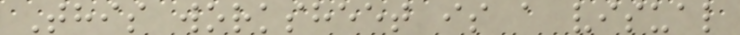This worksheet is a visual
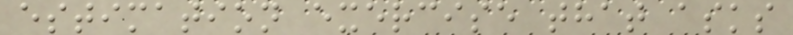estimation exercise that asks
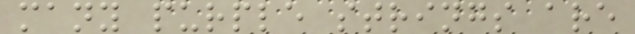many purple strings are
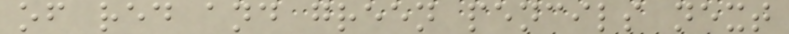of red and green pencils next
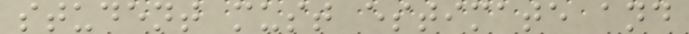student must estimate and
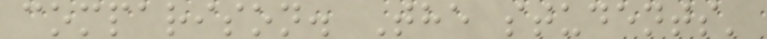comparison. The students'
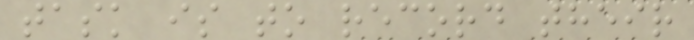task is to record their
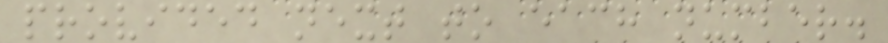provided next to each number.
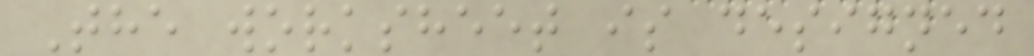The worksheet is designed
